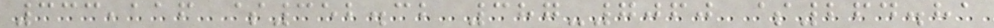333,116 $352.32 387-7060 $264.81
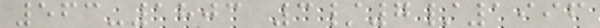563-1803 3/7/1996
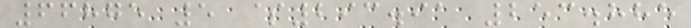66875 5 $293.91 253.885
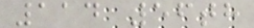114 56th
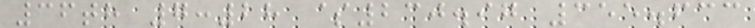36th 7:28 $230.97 355.633
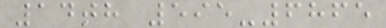14th 595-6865
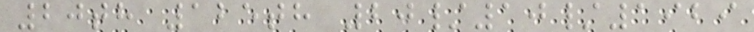20th 125th 20/10/1929
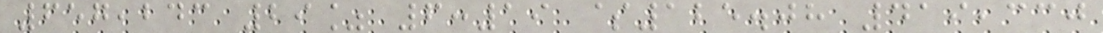657,243 29% 6:19 $125.08 419,330
